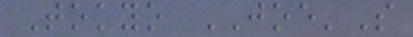Tokyo JOE'S
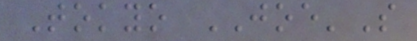Tokyo JOE'S
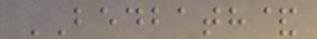BEDBATH&
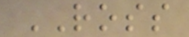ROSS
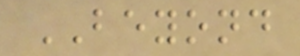BEYOND
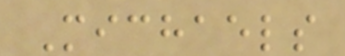Michaels
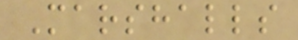Marshalls
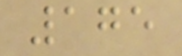175
